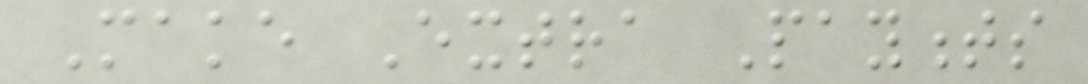Make Extra Payments
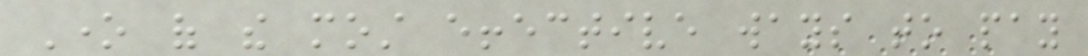One of the most effective ways to pay
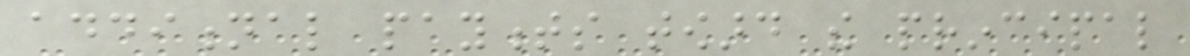additional payments toward the principal
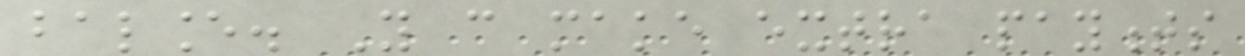balance. You can make extra payments
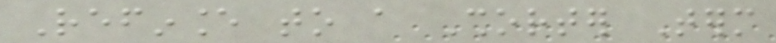Refinance to a Shorter Term
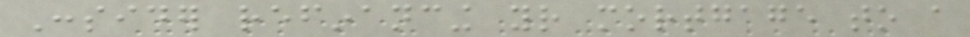Consider refinancing your mortgage to a
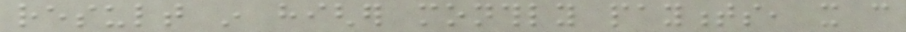result in higher monthly payments, it can
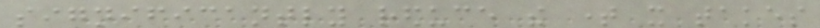significantly reduce the time it takes
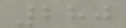280
